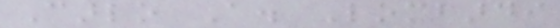Carlo A. Lombardi
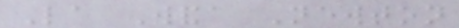La Wanda Newton
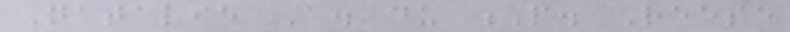Natalie A. du P. Reese
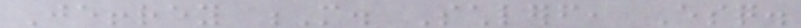Jeffrey M. Schlerf, Esq.
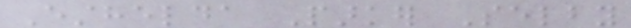Esthelda Parker Selby
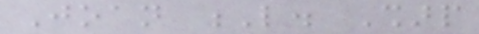Joan L. Sharp
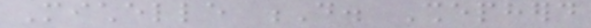Michelle D. Shepherd
